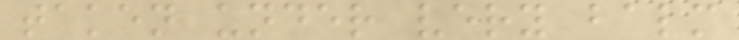taken under very balm
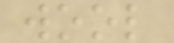wool
